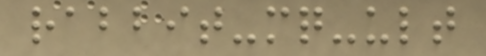rabbit-mq-ult
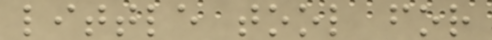little tool for
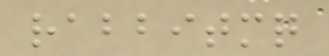rabbitmq
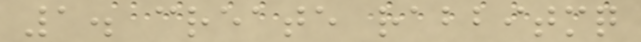1. create rabbitmq
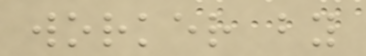worker by
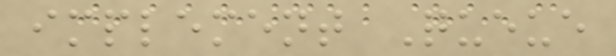implement Queue
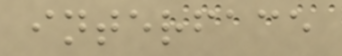interface
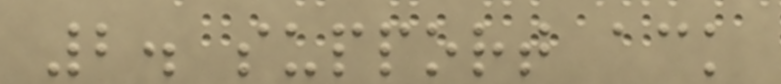2. support ack
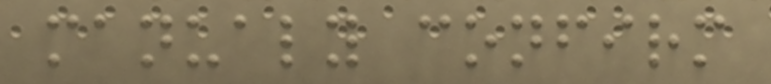manualy confirm
